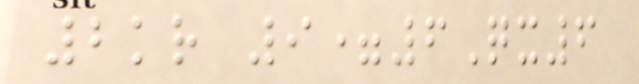2kr 9=6Qx6
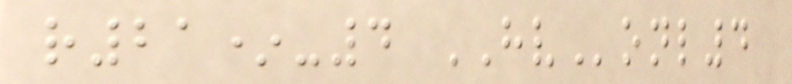r21*-4 HVonl4
